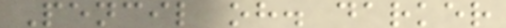Pencil oh. darker
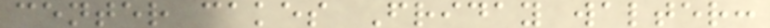center cakes Friday walter:
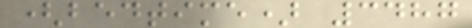(bedtime) 3487
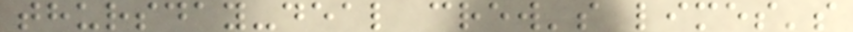thursday-deal crew's limes's
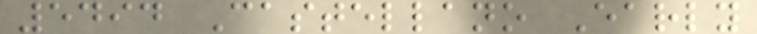5494 Castellano Early
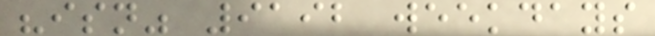"isn" 9192 weekdays
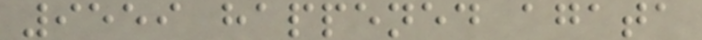9559 happened agata
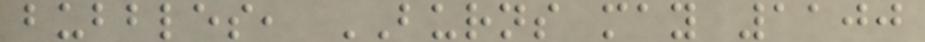bubbles, BURNS may 1100
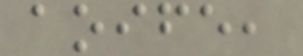aoife,
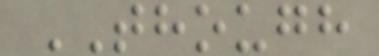THOUGH
